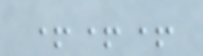+++
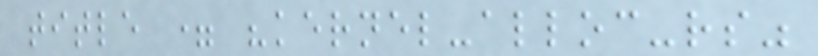title = "kernel-alloc-rs"
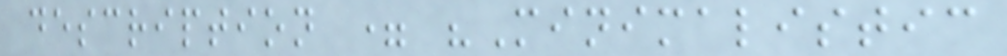description = "Minimalistic
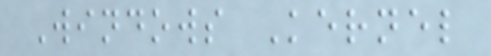Windows Kernel
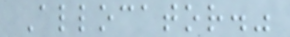Allocator."
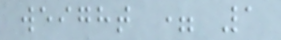weight = 1
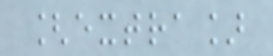[extra]
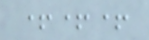+++
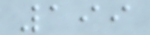199
